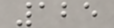125
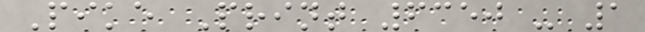Pike Print 6350 - 1
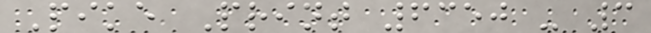Pike Print 6350 - 3
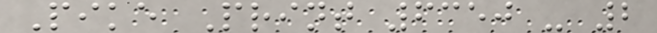Pike Print 6350 - 2
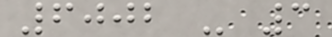6002 - 3
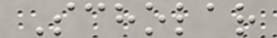Scholar
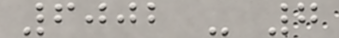6002 - 7
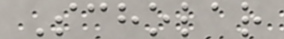Scholar
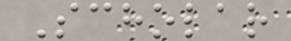Scholar
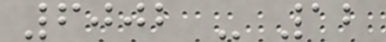6002 - 12
